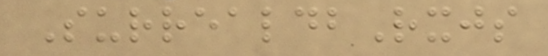SurrealdbRxjs
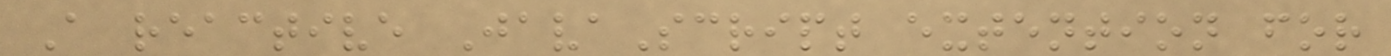A reactive JavaScript extention for
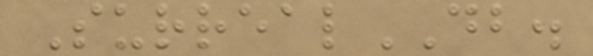SurrealDB.
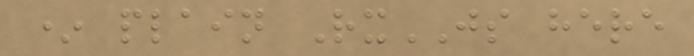* plain RxJS here
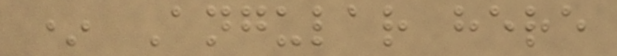* Angular here
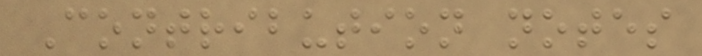Contribution notes
